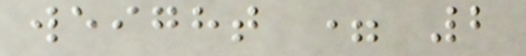weight = 2
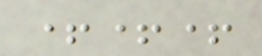+++
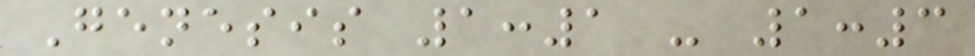Genesis 1:1 - 1:3
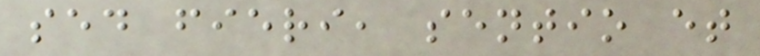sed fieri, sentio et
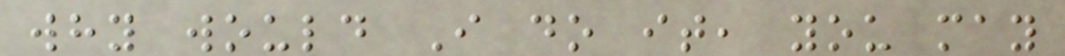why would I do it, you may
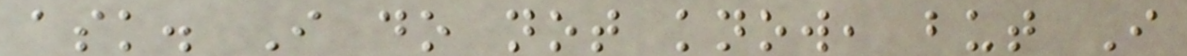ask. I do not know, but I
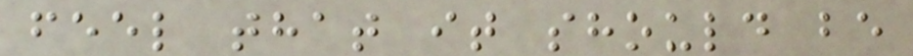feel that it should be
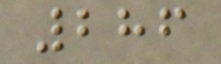286
